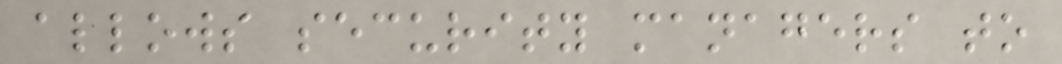allows security managers to
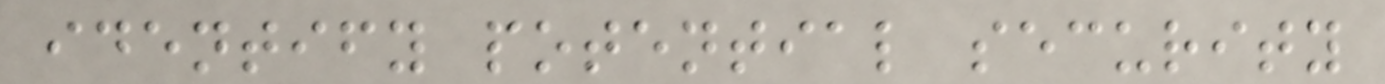identify potential security
